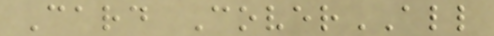Card CoverALL
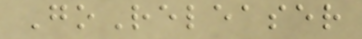GoReleaser
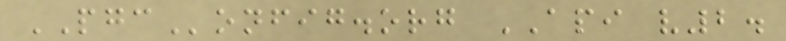PGConfig.org API v2.
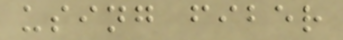using fiber
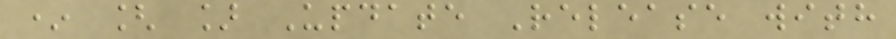* [ ] Update Release with
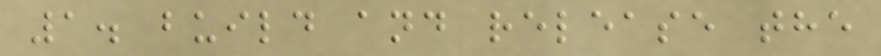1. build and release the
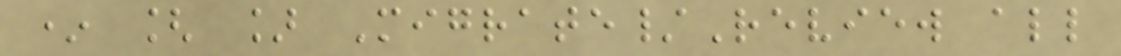* [ ] Migrate/Review all
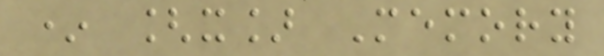* [x] Memory
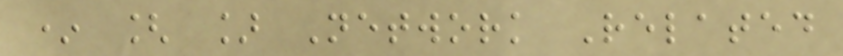* [ ] Network Related
